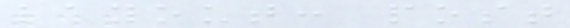layout: post
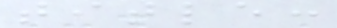title:
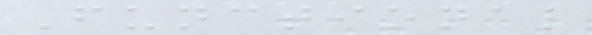Functional
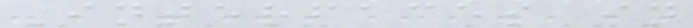Interfaces in
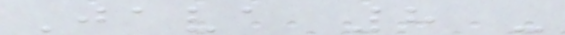Java 8 -
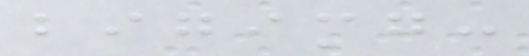bigimg:
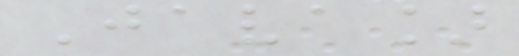Java]
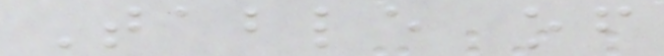Table of
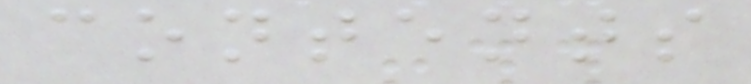contents
